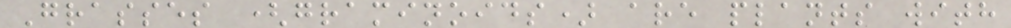Grasses (graminoids) are plants with
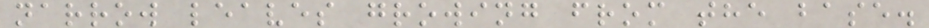narrow leaves growing from the base.
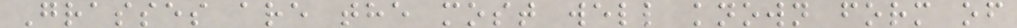Grasses are the most well known form of
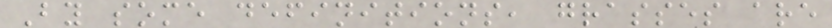By some definitions, grasses are
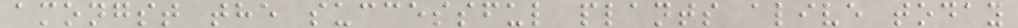amongst the successful plants alive today
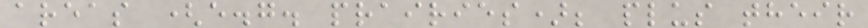areas (e.g. prairies); plus their
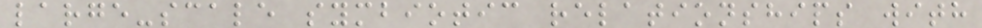large-scale symbiotic relationships with
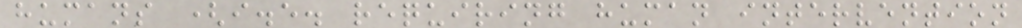humans (i.e. requiring human intervention
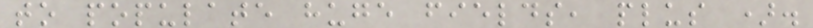to populate huge fields, plus ).
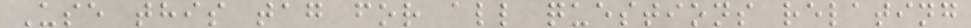Use this tag for all questions relating
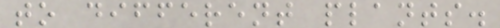to different plants.
